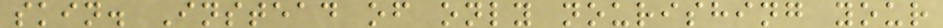skin. Instead of only nourishing your
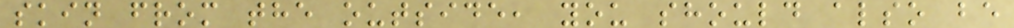skin from the outside, you should also be
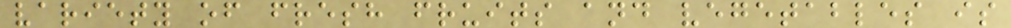variety of fresh fruits and vegetables is
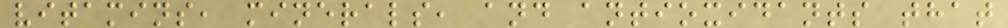vitamins, minerals, and antioxidants that
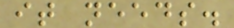it needs.
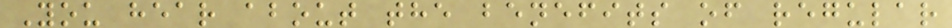You hear about the benefits of regular
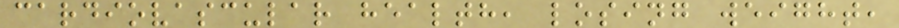cardiovascular health, losing weight,
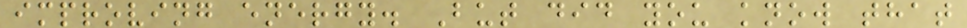improving energy. But did you know that
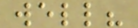well?
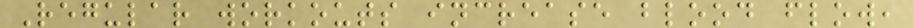Regular workouts increase blood flow,
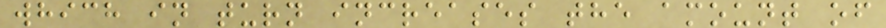which in turn increases the amount of
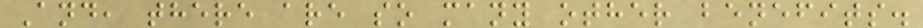And, there are so many other benefits.
